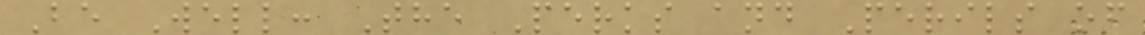Be Well: The Perks and Perils of
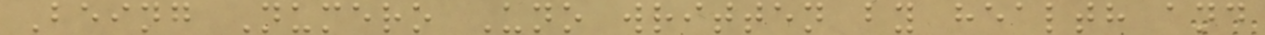Being Numero Uno written by health and
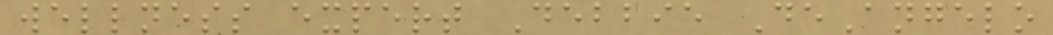wellness expert Debbie DeAngelo
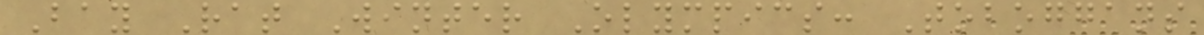Bay Rat Winter Olympics: Toboggans
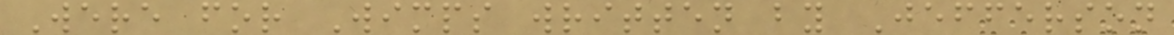Were for Wimps written by Jefferson
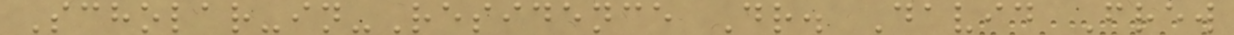Scholar-in-Residence Dr. David Frew
